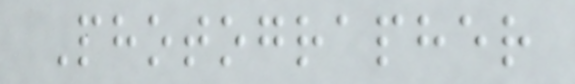Photographer
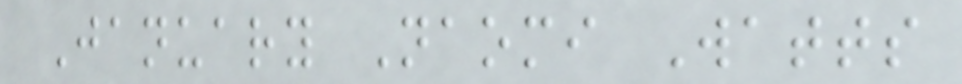January Naomi Watts
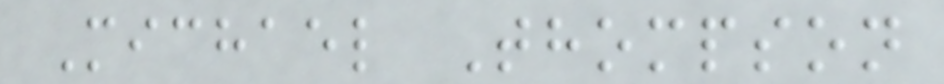Michael Thompson
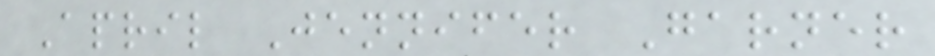April Jennifer Garner
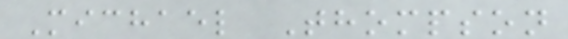Michael Thompson
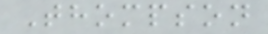Thompson
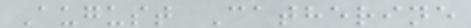August Catherine
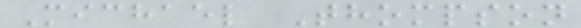Michael Thompson
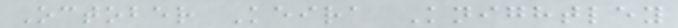October Keira Knightley
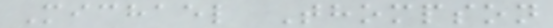Michael Thompson
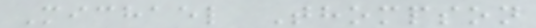Michael Thompson
